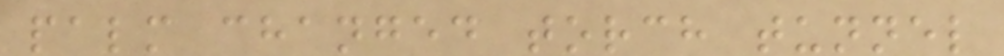palm changed torch tunnel
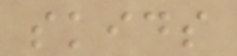skids
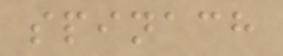spinach
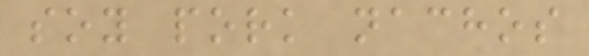soy pork nachos
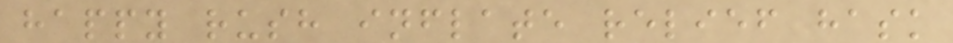happy rush inflate relief hask
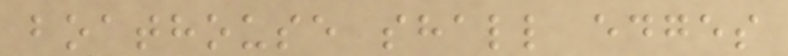boathouse shall edges
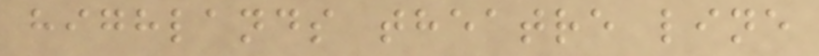highlands theatre line
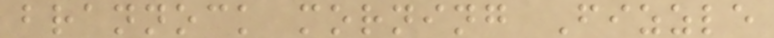brannock morning Fizzle
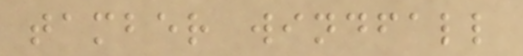tamber windfall
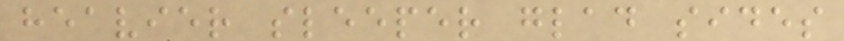heavier sleeper glad sides
